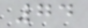74
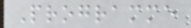Programme
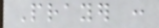Prayer :
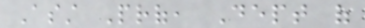Asst Prof, Dept of
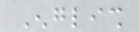English
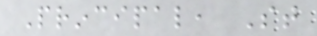Principal, St
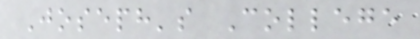Joseph's College
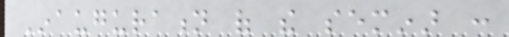Inauguration of the seminar :
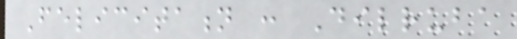Felicitation : Dilruba
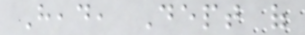Head, Dept of
